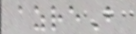azreB
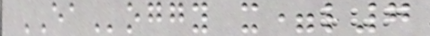EAoggy x=l7
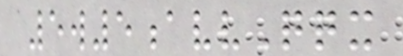5w5avvQqx
